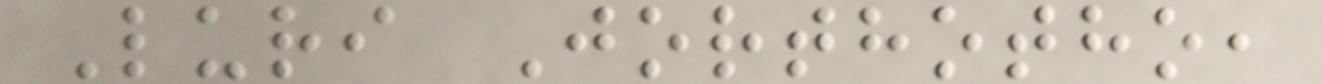Luri Jorthotho,
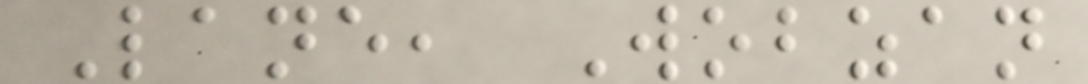Lane, Wobzan
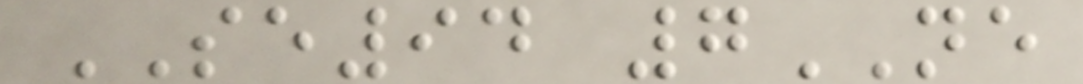SE94 7NE
